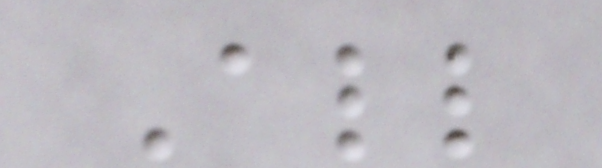All
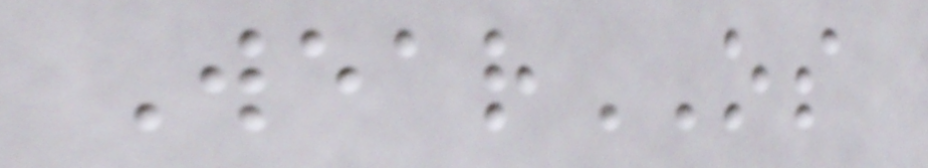WearOS
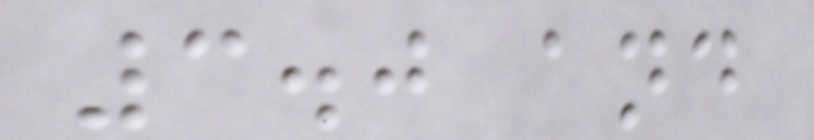3.0 and
